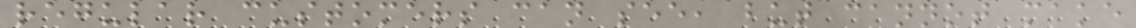regular customers can see, but cannot make
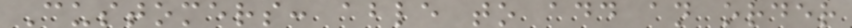Customers: able to add an order
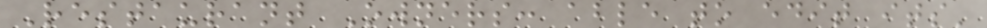Restaurant Owners: able to edit its'
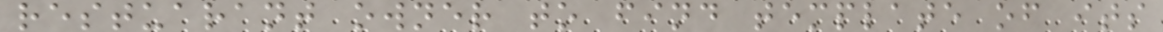restuarant owner to find template of its
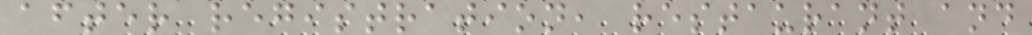after registration, restaurant and
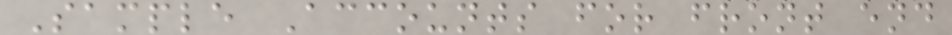Sample Accounts for front end
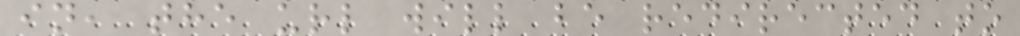in, the url will be redirected to
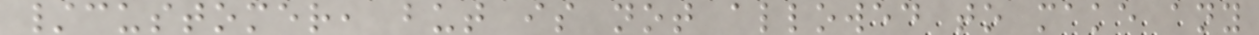/customer, but is not allowed to make any
